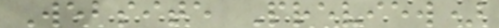Website Preview)
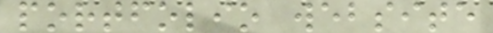portfolio website
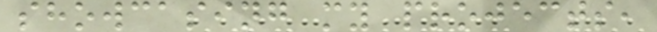showcasing my projects,
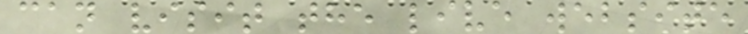can visit the live website
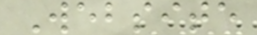Website
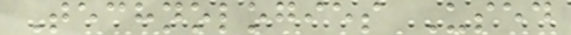Technologies Used
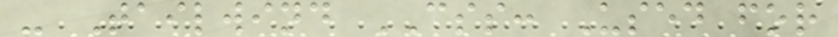- Tailwind CSS: Used for
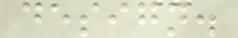design.
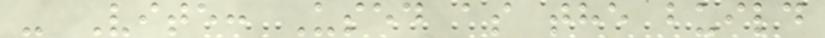- Vite: Used as the build
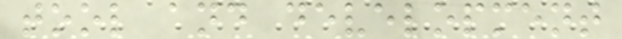tool and development
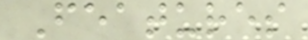Features
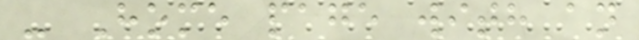- Home page with an
